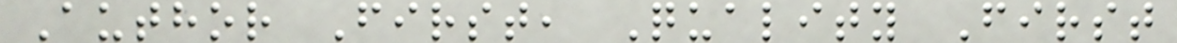Author First, Quality First
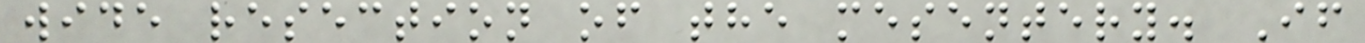wide resection of the mesentery. If
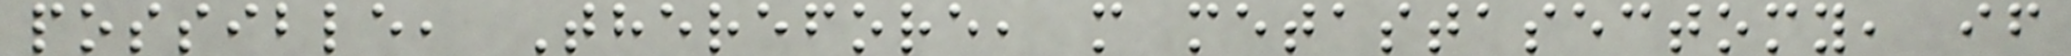possible, Therefore, m metastasectomy, if
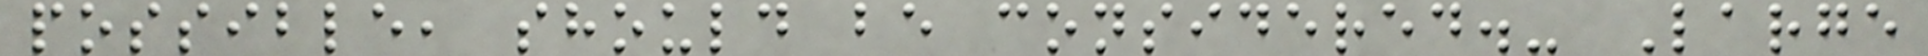possible, should be considered.- Large
